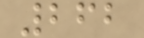262
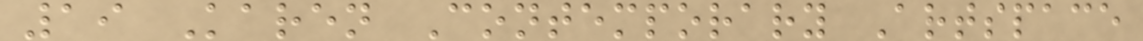19 Karen Contemporary Artspace
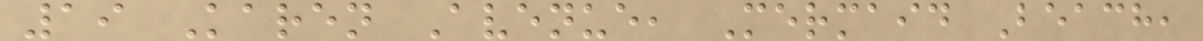19 Karen Avenue, Mermaid Beach,
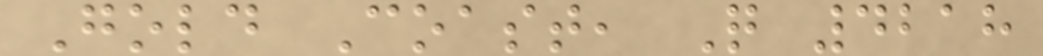Gold Coast, Q 4218
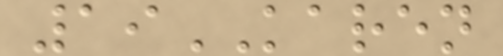19KAREN
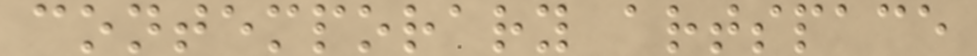contemporary artspace
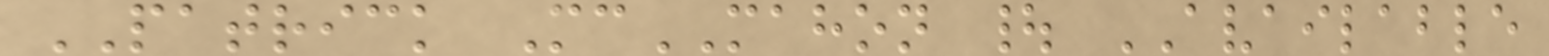PATRICK McMAHON | AVAILABLE
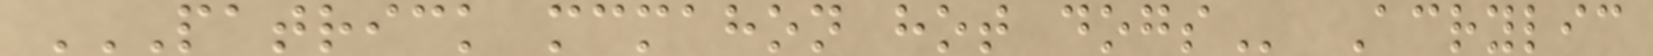PATRICK MCMAHON HOT DOGS Acrylic
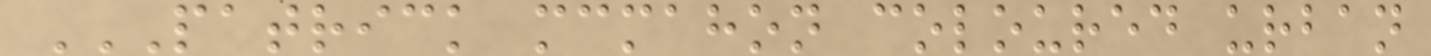PATRICK MCMAHON COLOURED URBAN
